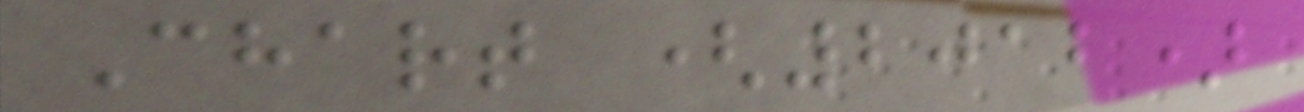Chart (2012)
